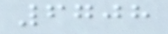6708
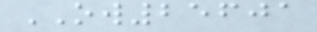OW25601
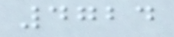4724
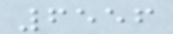6556
